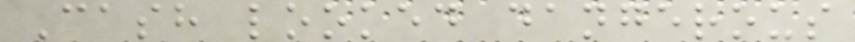Cash looked dangerous
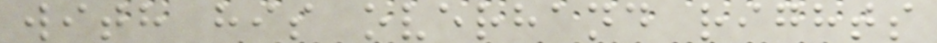with his overhand rights
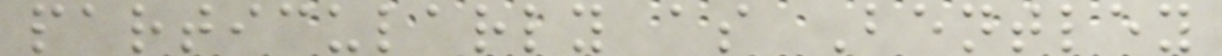particularly as Bentley
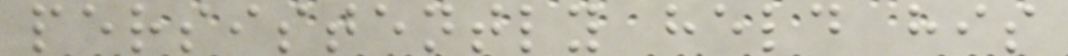persistently held his
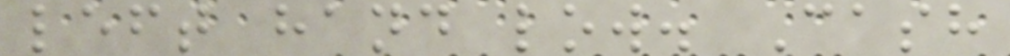left hand low. Cash
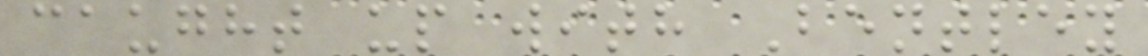caught up with Bentley
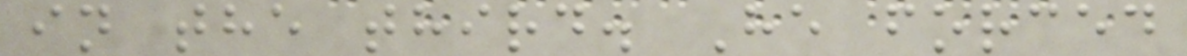in the third. He forced
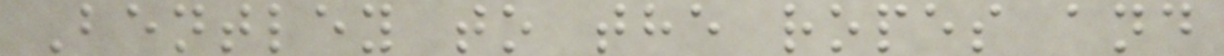Bentley to the ropes and
